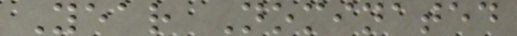Year Nominated
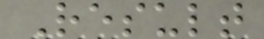Result
